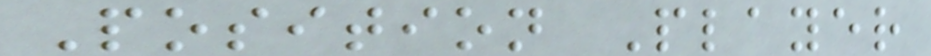Position Player
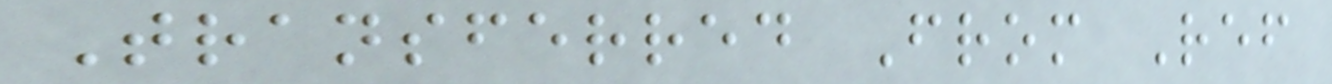Transferred From Ref
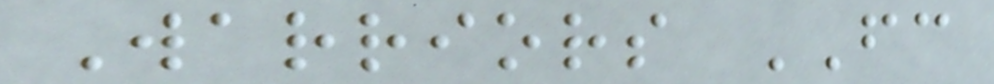Warriors FC
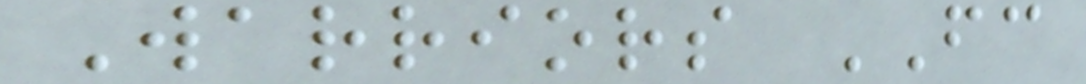Warriors FC
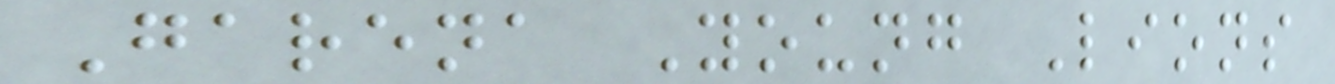Garena Young Lions
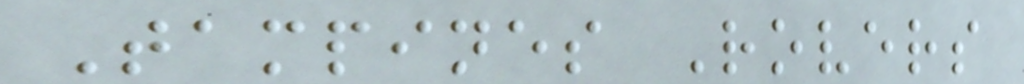Tampines Rovers
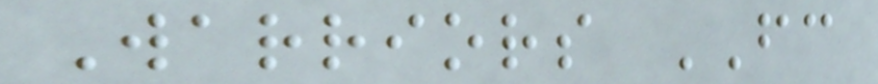Warriors FC
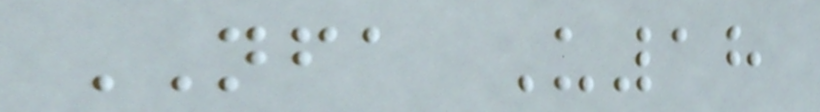NFA U18
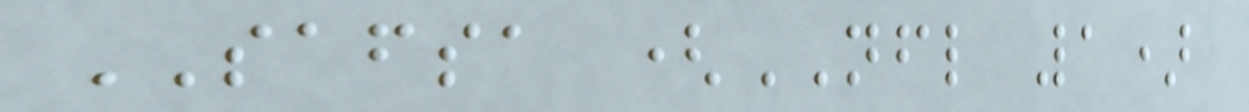SAFSA (NFL 1)
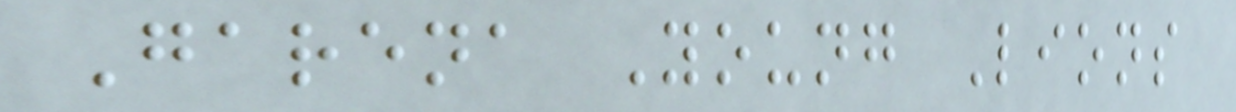Garena Young Lions
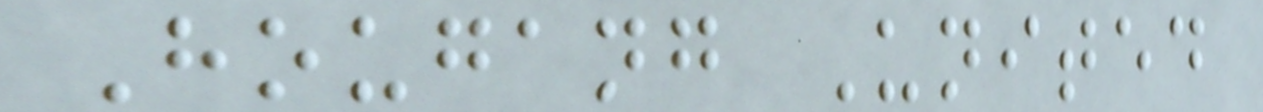Hougang United
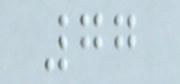77
